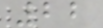22
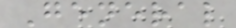General
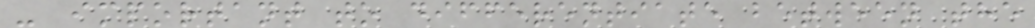- important to differentiate between the
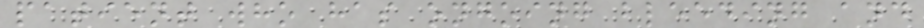patient who has ongoing bleeding and
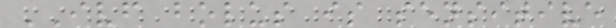IVF bolus is sensitive
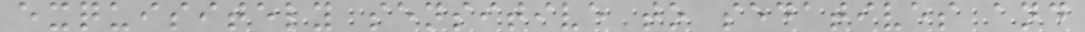exquisitely sensitive to sedatives and
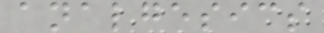analgesics
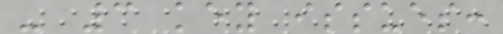- 3 key issues:
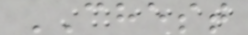CHEST
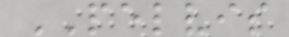PELVIS
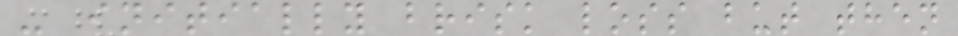- initially brisk loss but then
